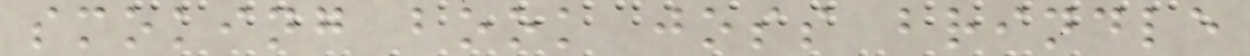smoking book joss brindle
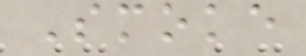Smoke
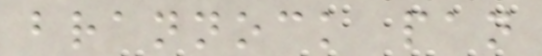brannock pan
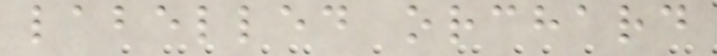labelled orchard
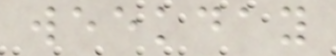weekday
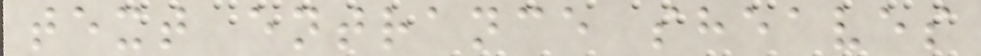text entrance sheaves
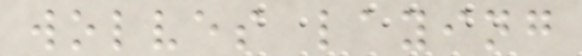wolves laying
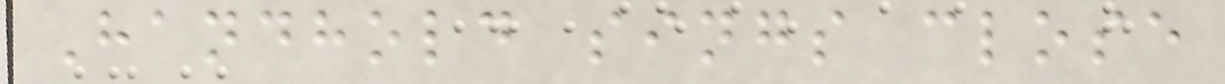Handhold sings close
